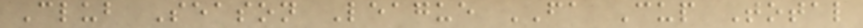Club Season League FA Cup Total
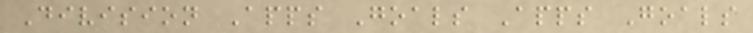Division Apps Goals Apps Goals
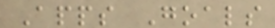Apps Goals
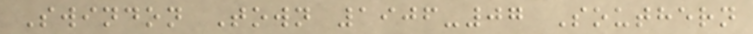Swindon Town 1906-07 Southern
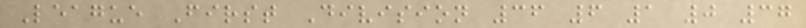League First Division 36 6 1 0 37
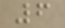6
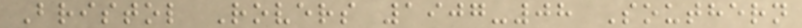Bristol Rovers 1907-08 Southern
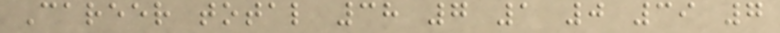Career total 38 7 1 0 39 7
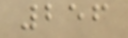256
